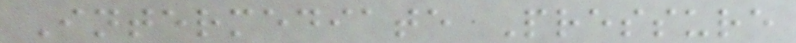Intermediate Pressure
